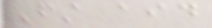First aid
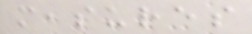measures
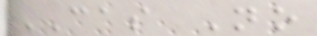CAS No
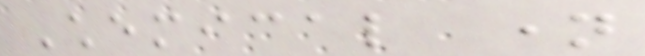Chemical name
